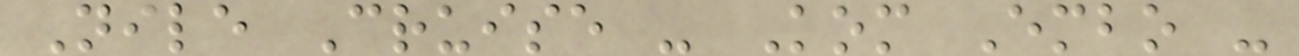Nile Cruise - Kom Embo -
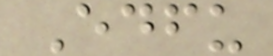Edfu
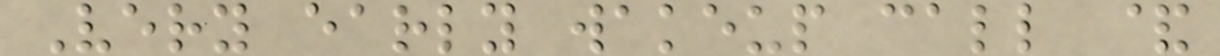Very early wakeup call &
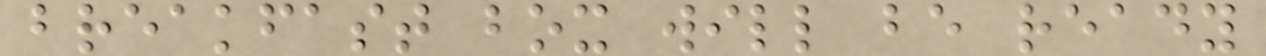breakfast box will be ready
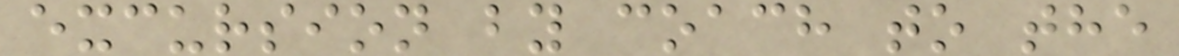excursion by coach to the
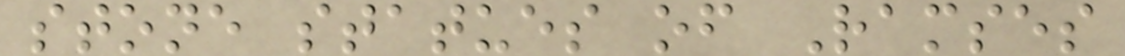stone statues of Ramses
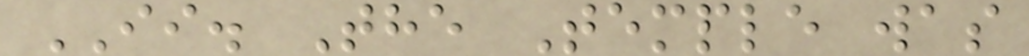II. The Temple was
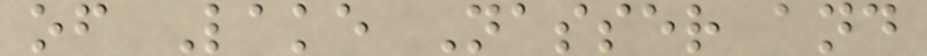of Lake Nasser and
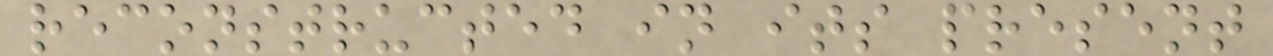reconstructed in its present
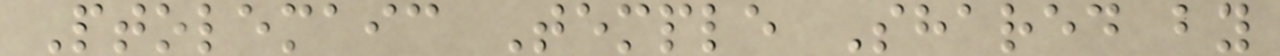Ptolemaic Temple Shared by
